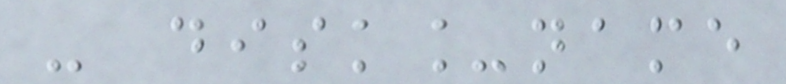- disk_name
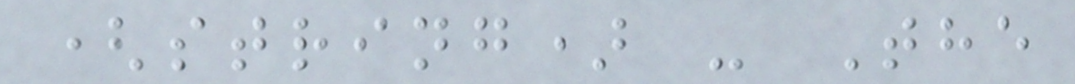(string) - The
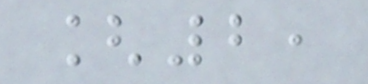[2,
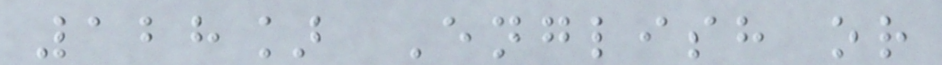128] English or
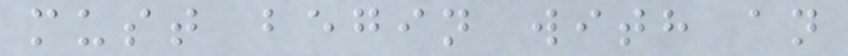must begin with an
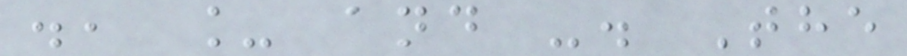., _ and -. The
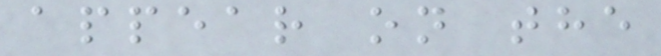appear on the
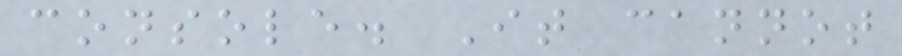console. It cannot
